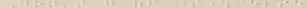Don't go off somewhere else
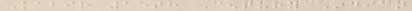Kabir 15th Century Indian
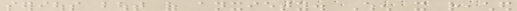serious bout of anxiety. When it reached
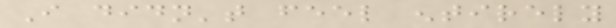I didn't feel entirely
